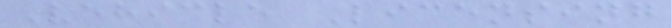Vehicle Licensing
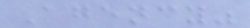Agency"
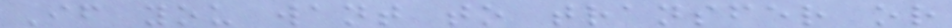If you want to transfer or
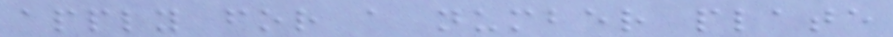apply for a number plate
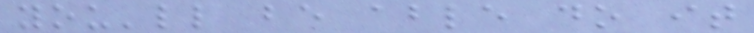you'll be able do it
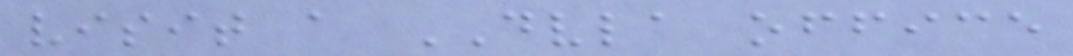visit a DVLA office
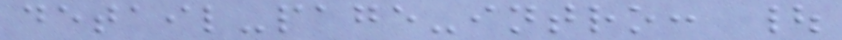detail-page-intro: |
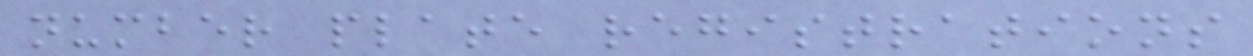number plate registrations
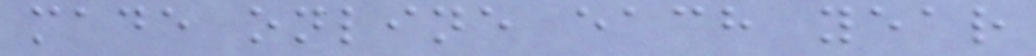made online each year
